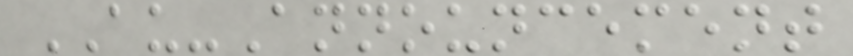AU-Announcement
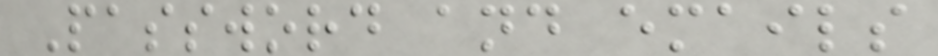Password and emails
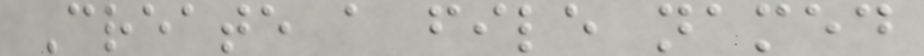Create a file named
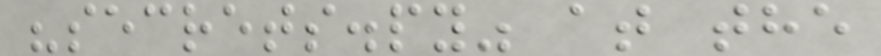"secrets.py" at the
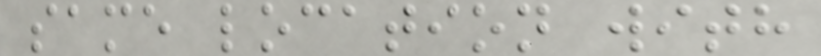same location with
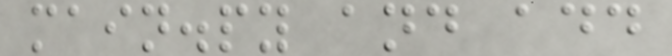main.py and add
